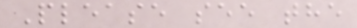Please see the
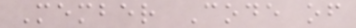Member Code of
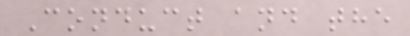Conduct and the
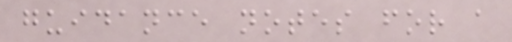guidance notes for a
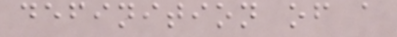definition of a
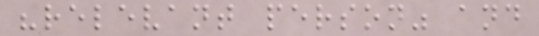"relevant person" and
